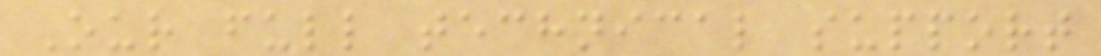Our full technical support
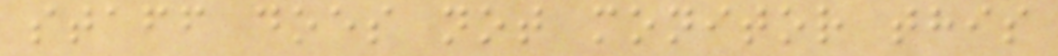staff does not monitor this
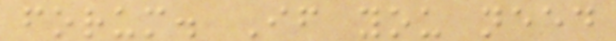forum. If you need
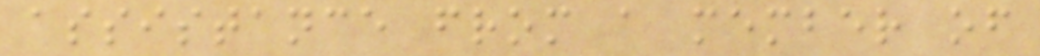assistance from a member of
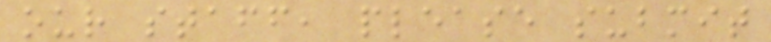our staff, please submit
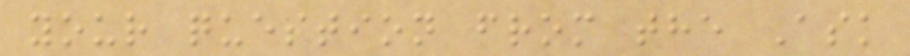your question from the Ask
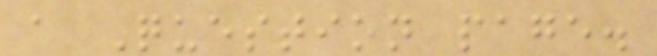a Question page.
